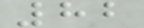82
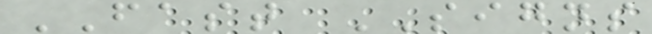FAST SIGNS
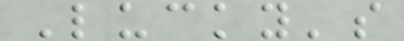Lucky's
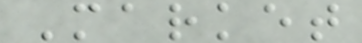Market
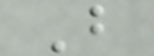B
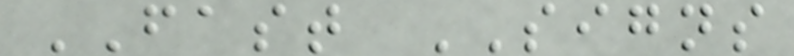FAST SIGNS
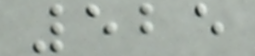525
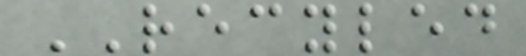RECYLED
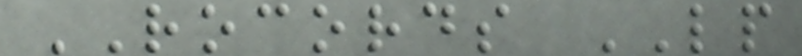ROCORDS LP
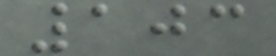103
